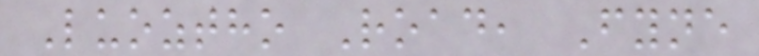Luoztho Road, Fyne
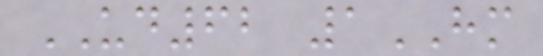UD62 1HM
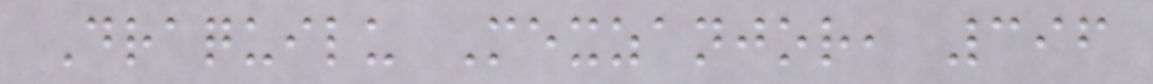Draquilu Mexzanjor, 396
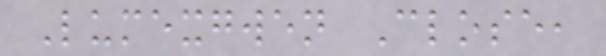Lumexgwen Close,
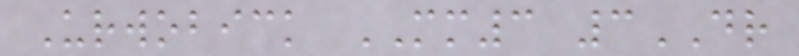Urwobick MM3 3DR
